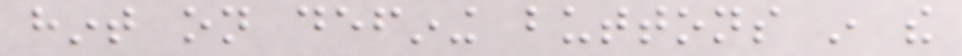hint on defining buttons in the
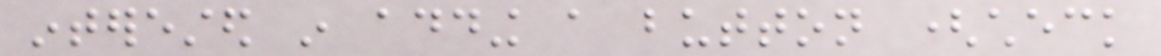interested in adding a button (check
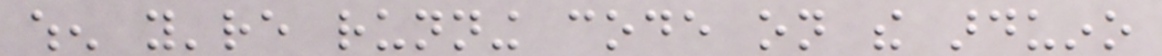when you're running code on the arduino
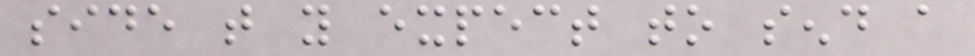side that you expect to send a
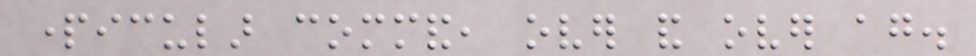particular command, over and over again.
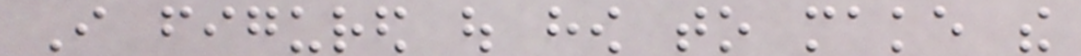I figured out how to make the
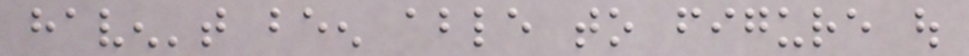haven't been able to figure out
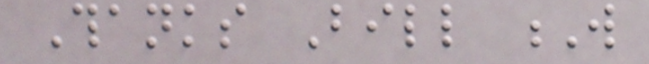Thanks Bill W
